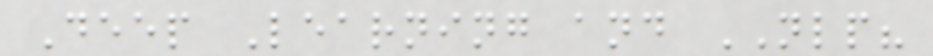Deep Learning and NLP?
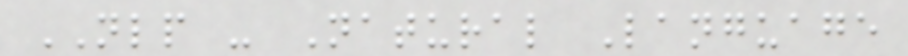NLP - Natural Language
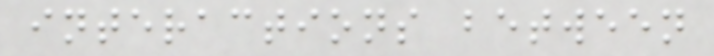interactions between
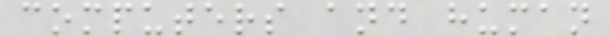computers and human
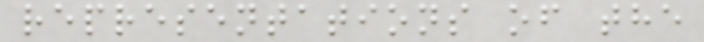representations of the
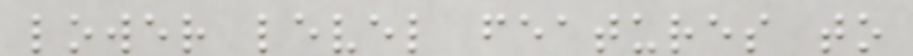lower level features to
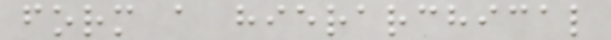form a hierarchical
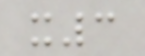x3
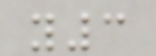y3
